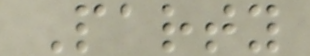Party
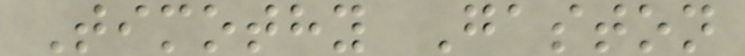Timothy Gaston
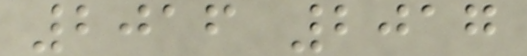2016 2017
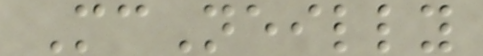McNeilly
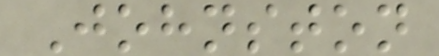Johnston
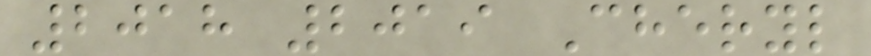2018 2019 Cheryl
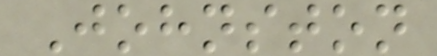Johnston
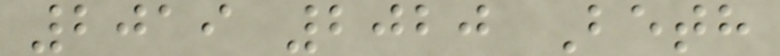2019 2020 Beth
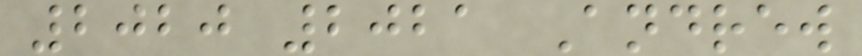2020 2021 Andrew
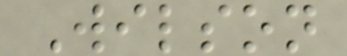Wilson
